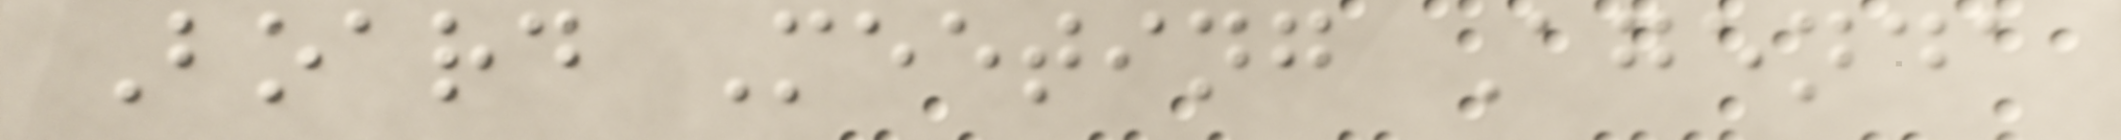Board Meeting Agenda
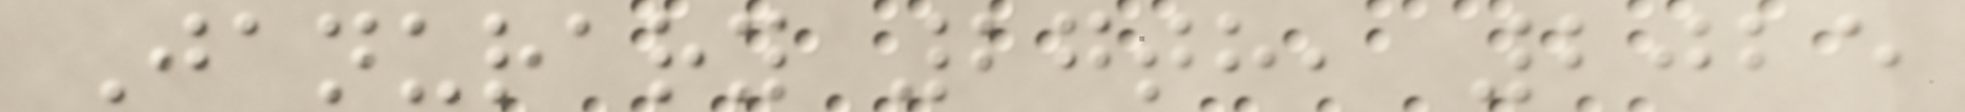Janurary 27th, 2025
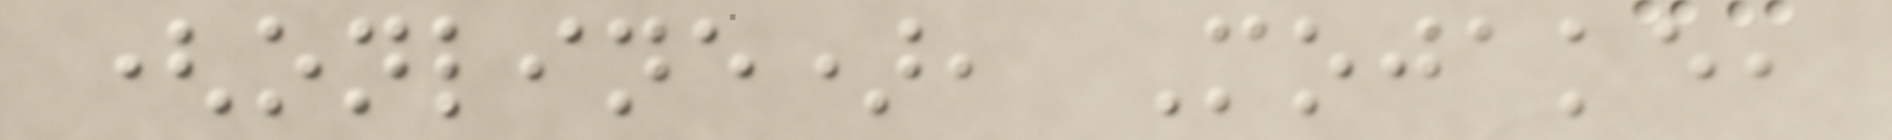(online), Mojake,
